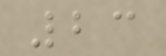23
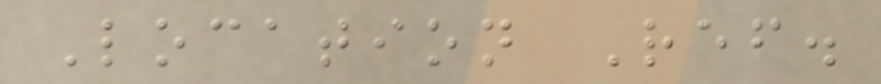Location Ref.
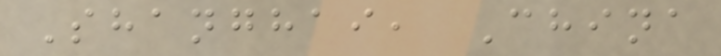Shanghai, China
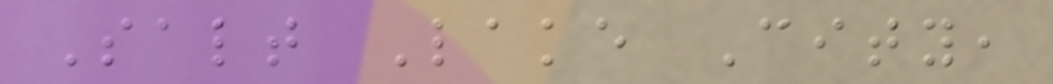Salt Lake City,
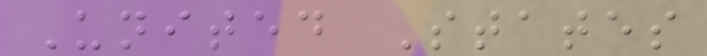United States
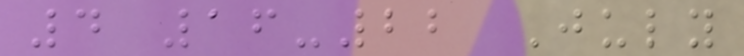4 16-22 July
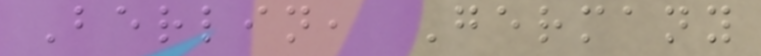Berlin, Germany
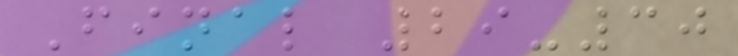Final 29-30
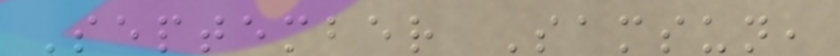September Samsun,
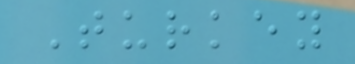Turkey
